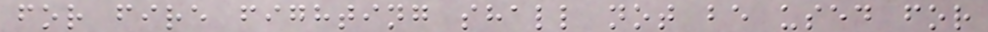for fire fighting shall not be used for
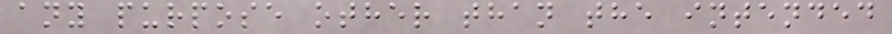any purpose other than the intended
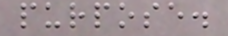purpose.
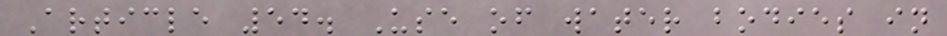Article 54. Use of water bodies in
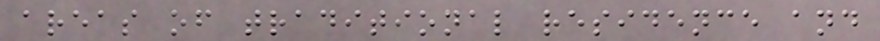areas of traditional residence and
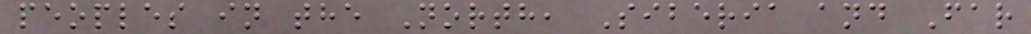peoples in the North, Siberia and Far
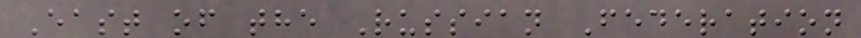East of the Russian Federation
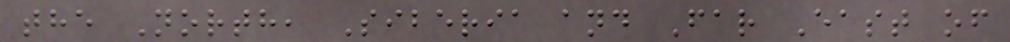the North, Siberia and Far East of
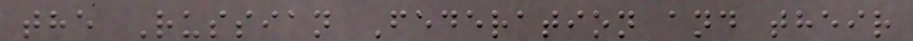the Russian Federation and their
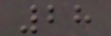28
